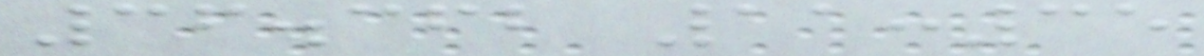36.362 11:35
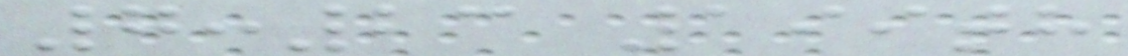7:23 199th
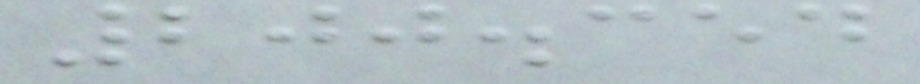200.354
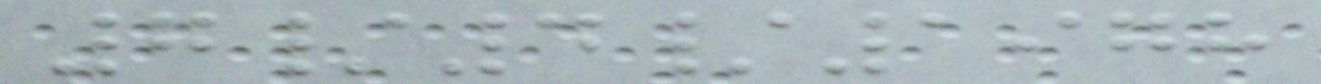7/4/1978
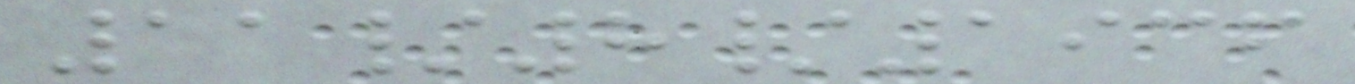11/8/1936
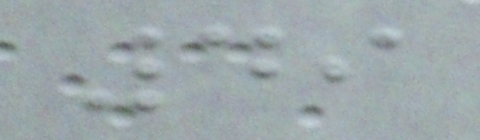49
